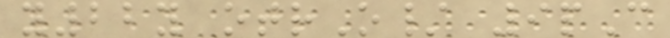y22y otrO/ 9pC
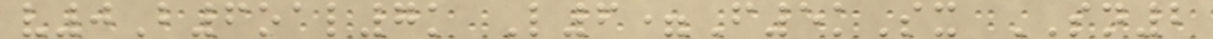v0B6oal7k L6=F5kSx SN2
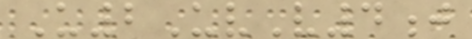U2UvV4j
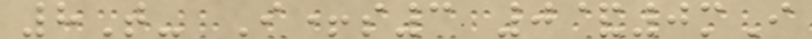8T- I+s3 0&0mI
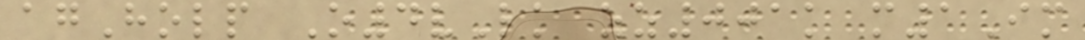agHolp O4vLk zz001k m1Im
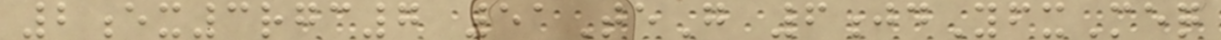2ex3rgc7 51TeG 6jdYfxMeq
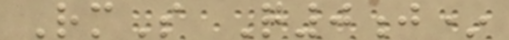RmS Q0j*
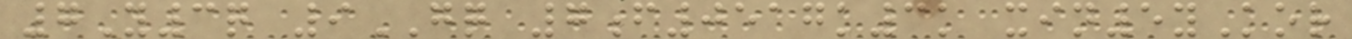7Y3q 9GQ 7f0517k3k xin5yKor
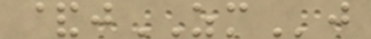&jZMj
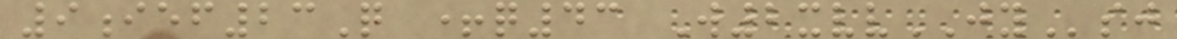9ief23Q +q43 W2xvvJYsj
